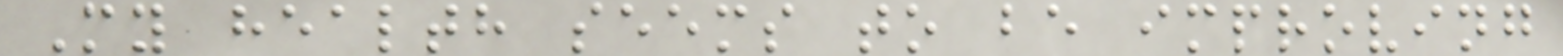My health seems to be improving
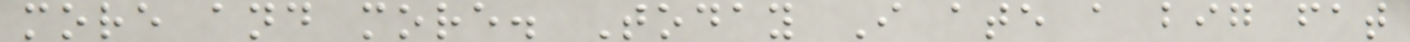more and more. Today I ate a big fat
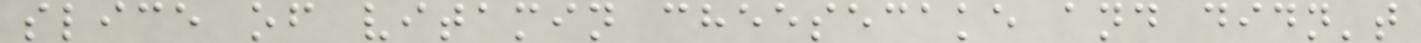slice of vitamin cheesecake and didn't
